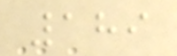189
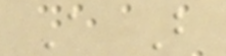A B
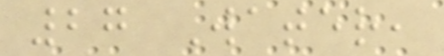27 Water,
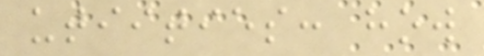utiities: how
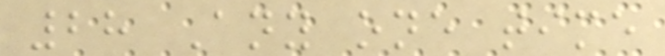28 Any one time
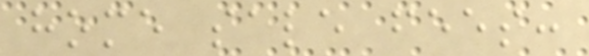home sale fees:
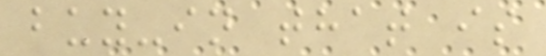buy-in that is
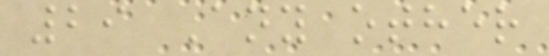29 Any other
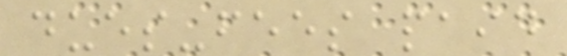dues-fees paid
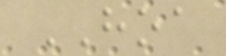HOA
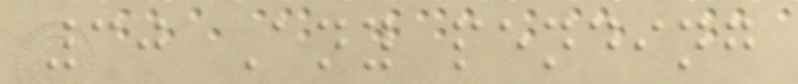30 Any pending
